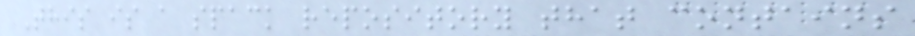This is a spack repository that contains
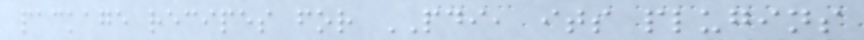package recipes for PDI, its plugins
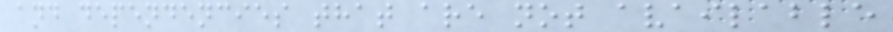and dependencies that are not available
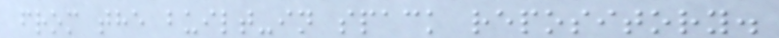from the built-in spack repository.
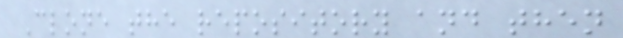Clone the repository and then
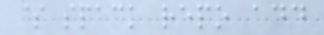$ spack repo add
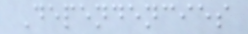Dependencies
